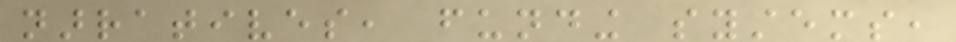narratives, funding systems,
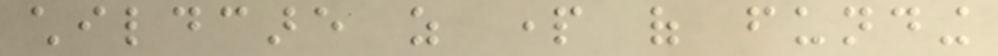childcare as part of funding
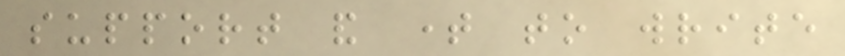support and time to write
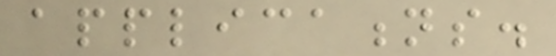applications.
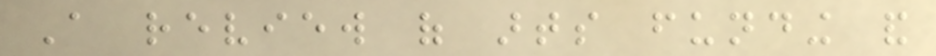A review of arts funding and
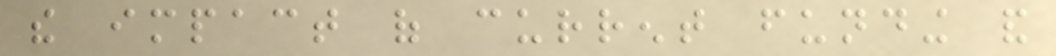the impact of current funding and
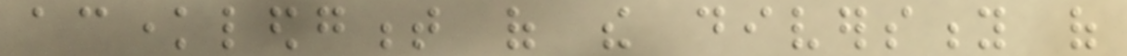acknowledgment of the diversity of
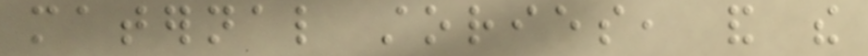maternal stories, and the
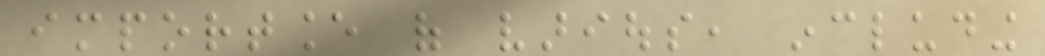importance of various, including
